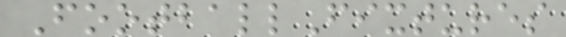FootballFixtures
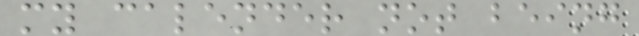my calender not being
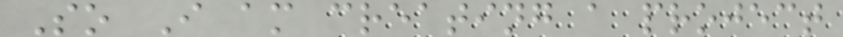So I am creating a project
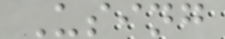Using
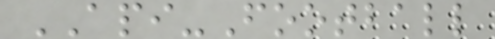API-Football
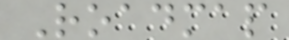Roadmap
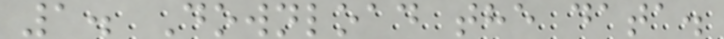1. Download the data.
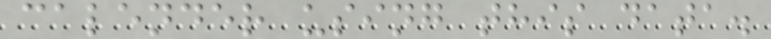calender using this data.
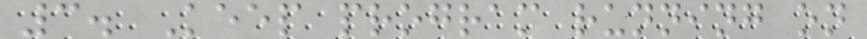3. Keep program running on
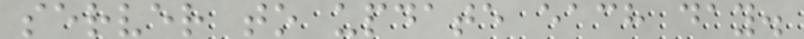server to update each day.
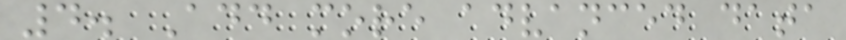4. Add more advanced data
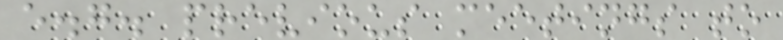e.g. previous meetings to
